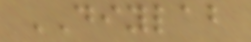DIYLAB
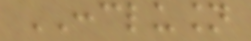CONCLUSION
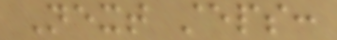Next steps:
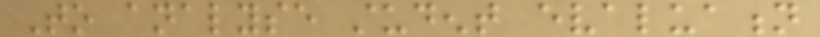To analyse student evaluation
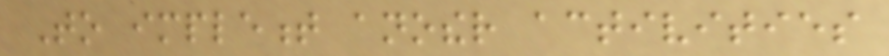To implement another activities
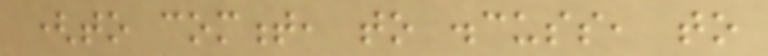(to comment, to discuss, to
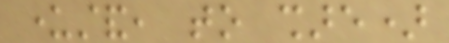understand, to share)
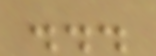...
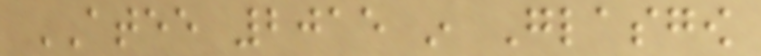ATEE 2015 in Glasgow
